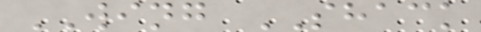WING SHACK
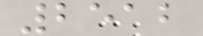2512
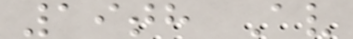19th Av
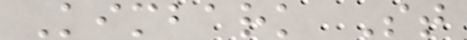Kimbark St
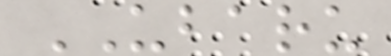UBARU
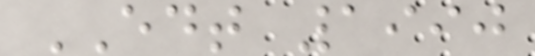EDT 1990
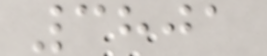3801
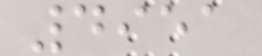4951
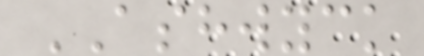ASHWYCK
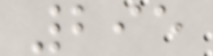295
